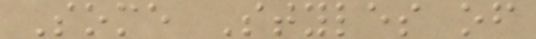Some Styles of
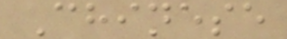Chinese
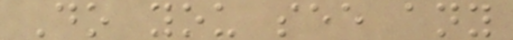Do you see any
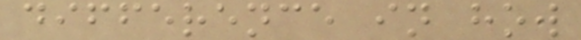difference in how
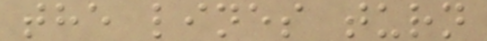the lines turn
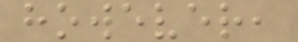however,
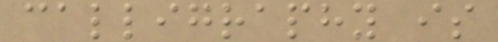calligraphy is
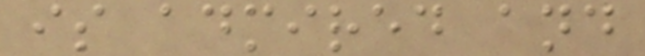is admired and
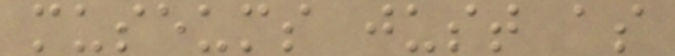museums just as
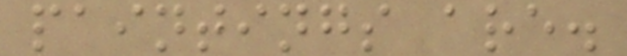paintings are.
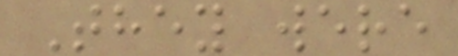They were
